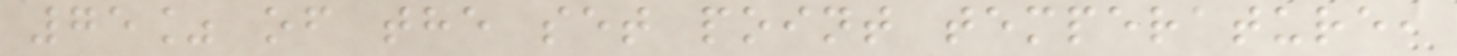75% of the set point temperature,
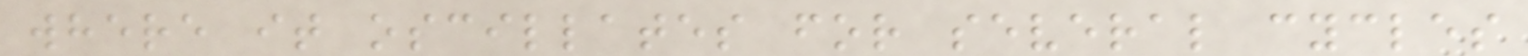where it oscillates for several cycles
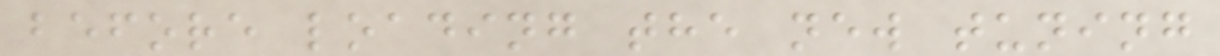before loading the new tuning
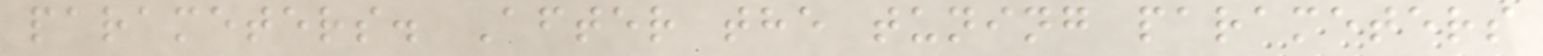parameters. After the tuning parameters
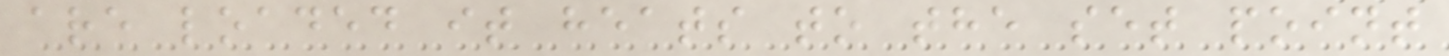are loaded it heats to the set point
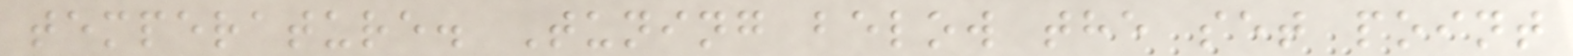temperature. Tuning below the set point
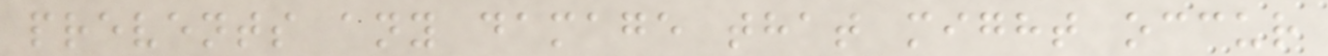prevents any damage that might occur
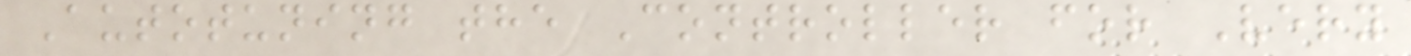Autotuning the Controller for Very
